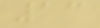13
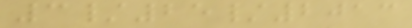3/25/2013
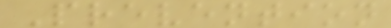Prevention
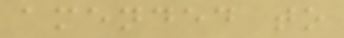amended to
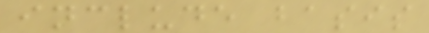include basis
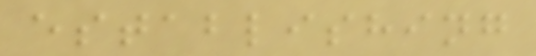establishing
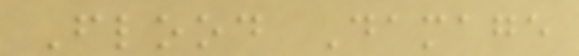Flood Damage
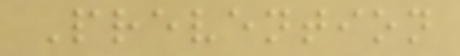Prevention
